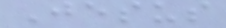Jesus
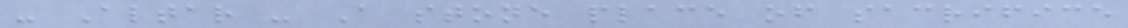- Altar - A stone place of sacrifice
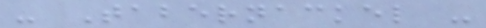- Tabernackel -
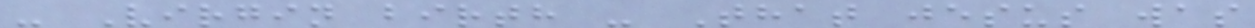- Virgin birth - That jesus was
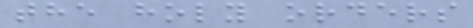the holy orders
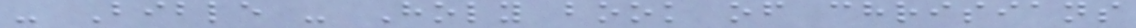- Bible - Holy book of chrisians
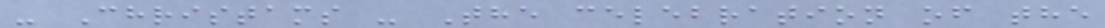- Christams - The celebration of the
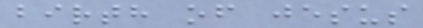birth of jesus
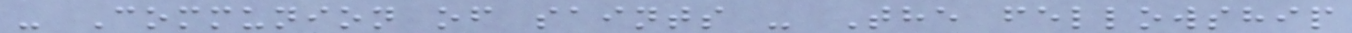- Communion of saints - The fellowship
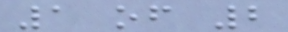1 of 2
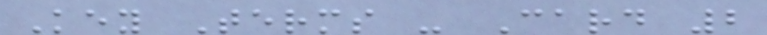Key Terms - Card 2
